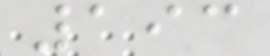193
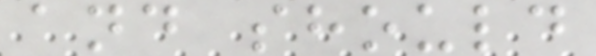and should
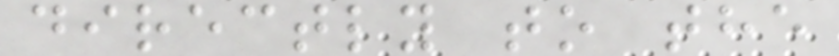directly to the
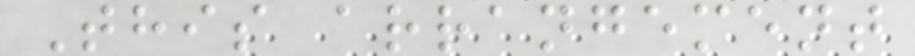This arrangement
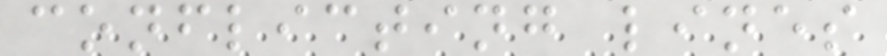conflicting lines
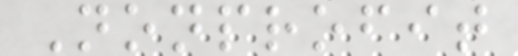Nonprofit
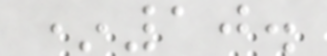*10.
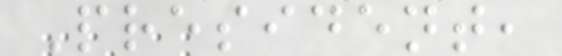President,
